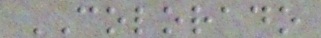COLORADO
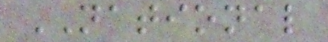NATIONAL
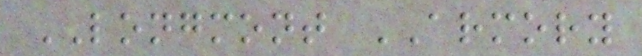LONGMONT ARMORY
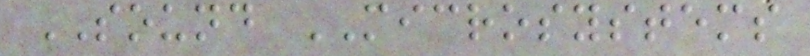SOUND MICROSYSTEMS
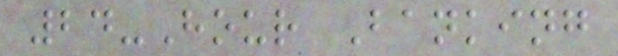24-Hour Banking
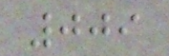009
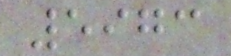5973
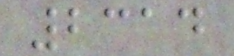2314
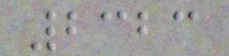2323
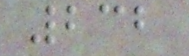232
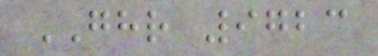GHR 9723
